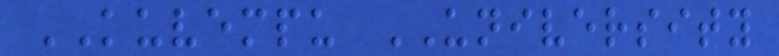KUVEMPU UNIVERSITY
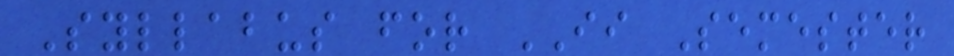Syllabus for II Semester
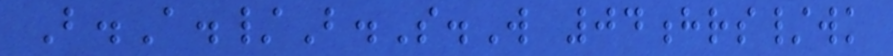B.A./B.S.W 04hrs/wk
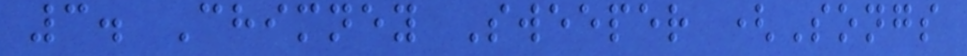3. Chimney Sweeper (Songs
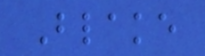Blake
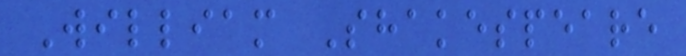William Shakespeare
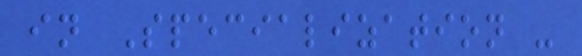in Specialization -
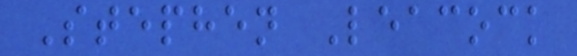Stephen Leacock
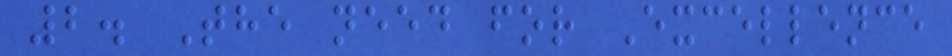2. The need for Excellence
